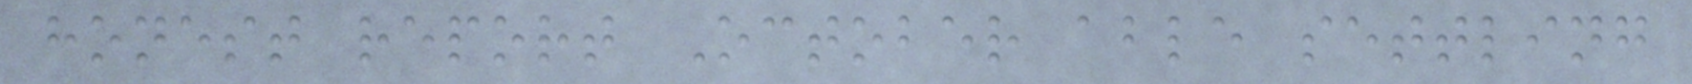honest report October able settling
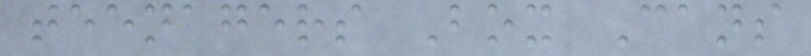teenagers Box Cans
